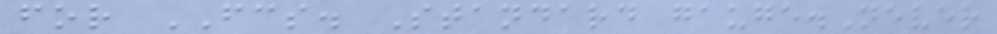for FCS. Standard gauge.Never
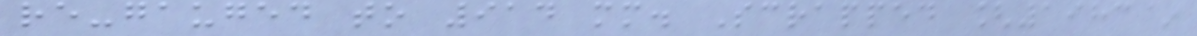re-gauged to 914 mm. Scrapped [1983~
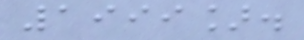1999].
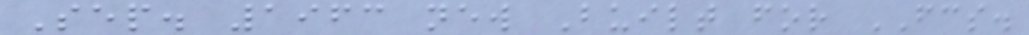Sep. 1963 new Built for FCS.
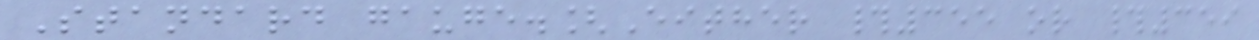Standard gauge.[Either #355 or #359
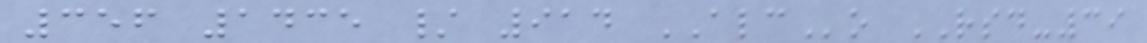356 1435 / 914 ALCo RSD-39
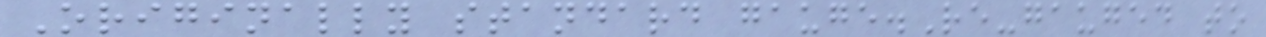Originally standard gauge.Re-gauged to
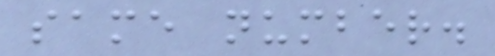same number.
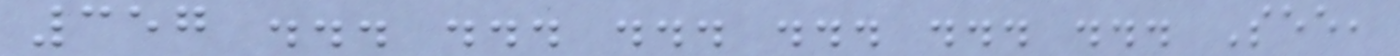357 ... ... ... ... ... ... See,
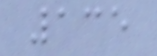135
